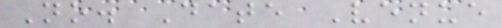No. Date Venue
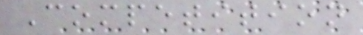Competition
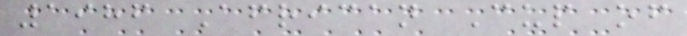1986 African Cup of
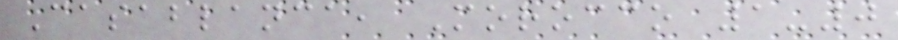Casablanca, Morocco 1-0
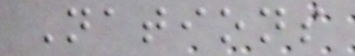Nations
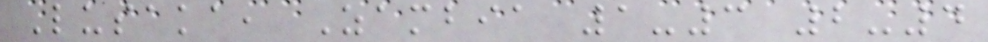Lusaka, Zambia 1-3 2-4
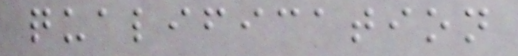qualification
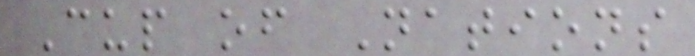Cup of Nations
